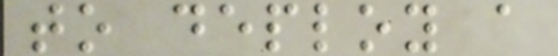to deploy a
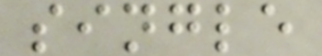single
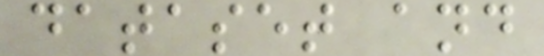dataset and
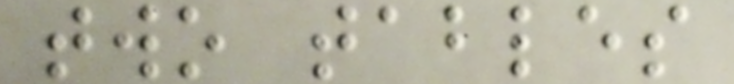two tables
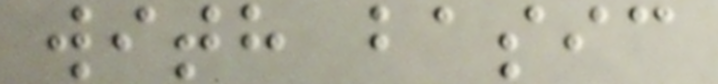with basic
